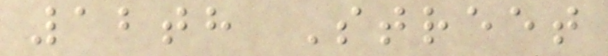12th Street
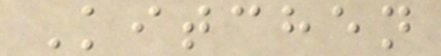Kitchen
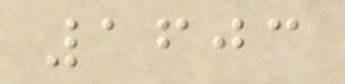1603
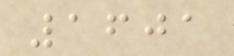1601
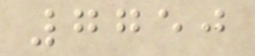7750
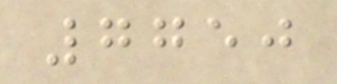7750
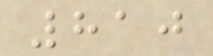810
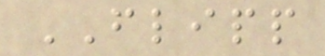FLIPP
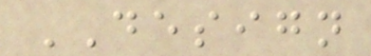DESIGN
